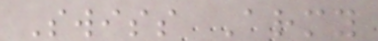Swiss Army
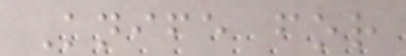Knife for
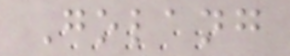Golang
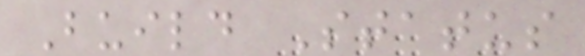Build Status
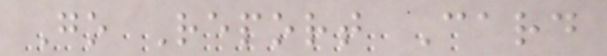Go Report Card
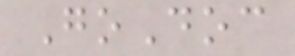GoDoc
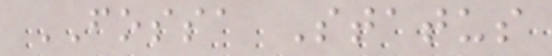FOSSA Status
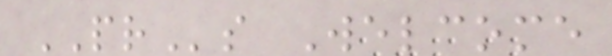PRs Welcome
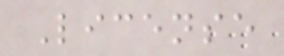License
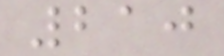210
